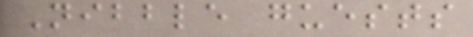Nibble guests
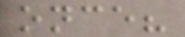once?
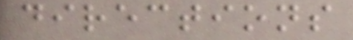directions
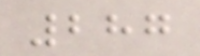287
